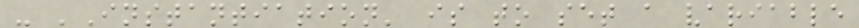- 'Instantiation' is to set a variable
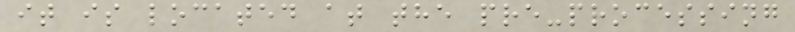it is located at the pre-processing
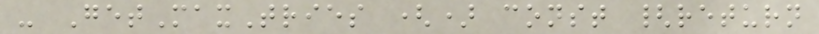- GetMaxTries () const {return
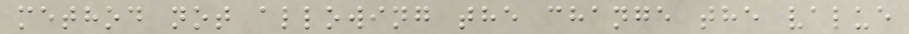method not allowing the change the value
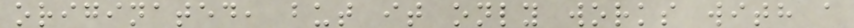originated, but it only works with a
